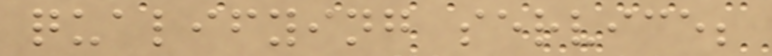qualifying service;
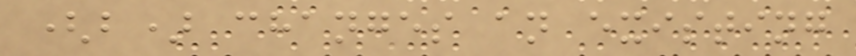(b) changes an existing
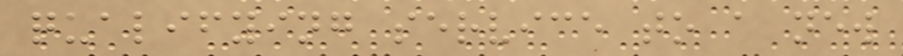qualifying service to a new
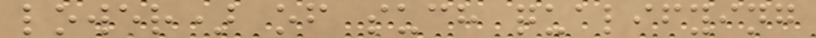lower) of such qualifying
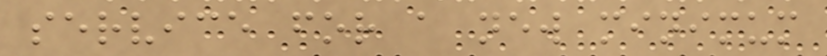service for a new minimum
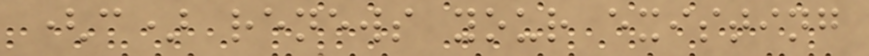(c) renews your existing
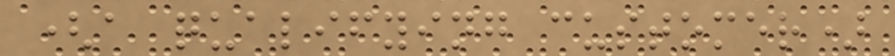(a qualifying customer)
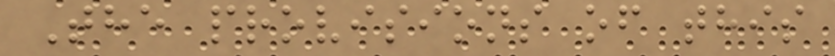The provisions of this
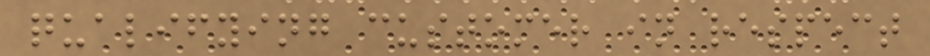qualifying customer in respect
